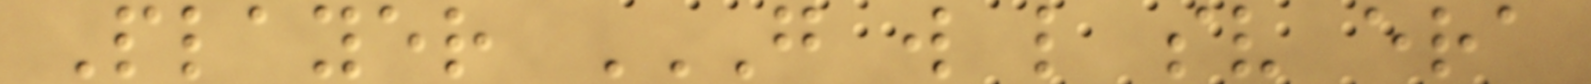Player G W L SV ERA
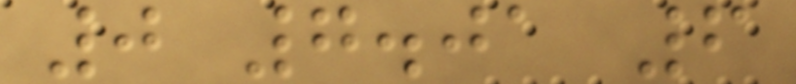0 7.01 6
